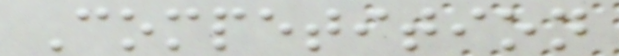Competition
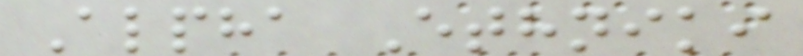Alpha Ethniki
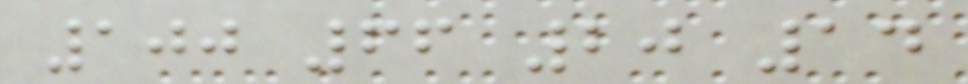100 66 20 14
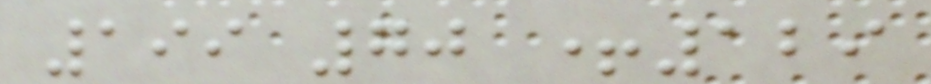199 70 +129
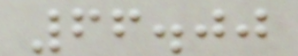66.00
